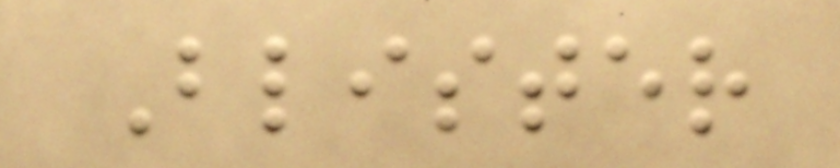Blister
